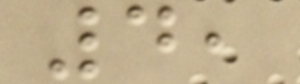4,
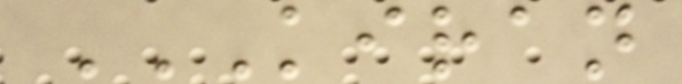KIRAN
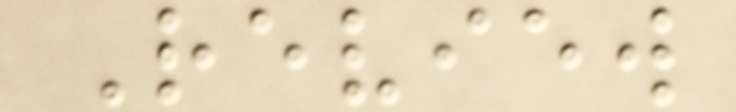Review
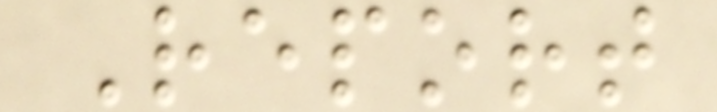Report
